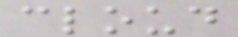cloud
